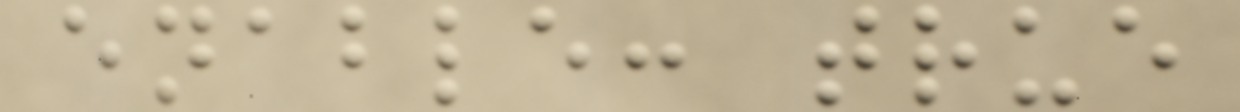enable: true
